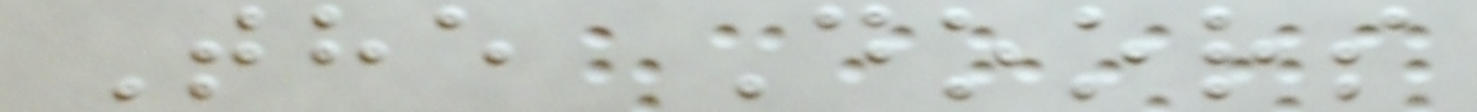The Doors
